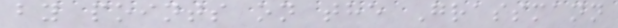by points on the Grassmann
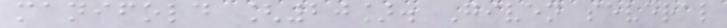manifold [20]. Given several
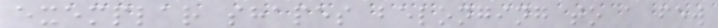exemplar shapes belonging to a few
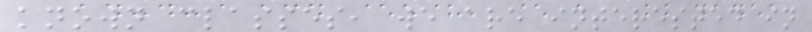known classes, we are interested in
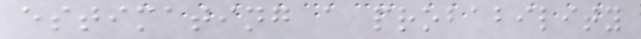estimating a probability
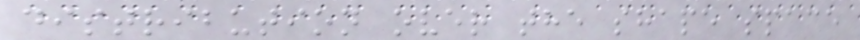distribution over the shape space
